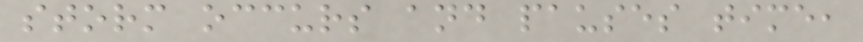storm occurs and pauses time,
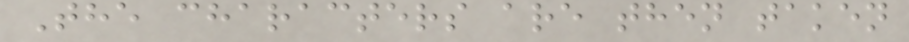The characters are then taken
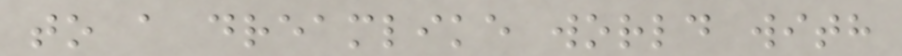to a dreamlike world with
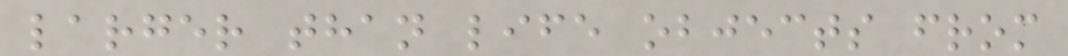larger than life objects from
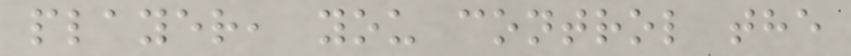player, you control the
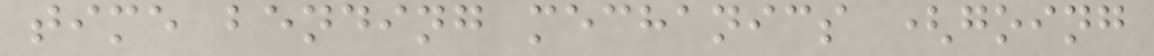time bending mechanics (going
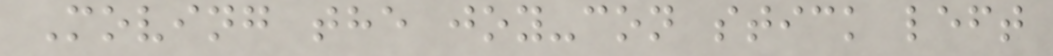Moving the joy-con stick left
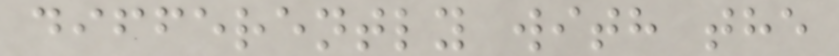differently with the
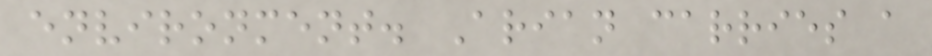environment. Arian carries a
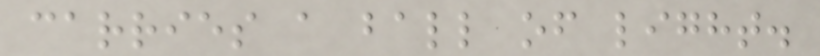carries a ball of light.
